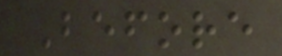Before
